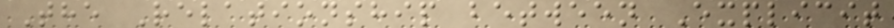The Relationship between Explicit
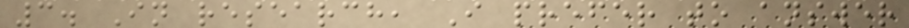3. In research, I prefer to answer
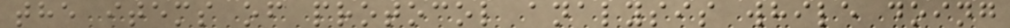the items of protocol analysis while doing
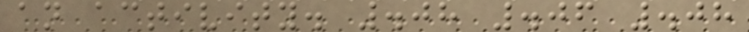an activity. .08 .06 .08
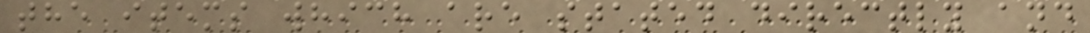the items which are stated directly and
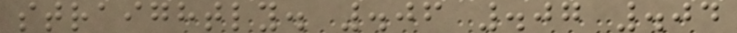straightly. .06 .07 .04
